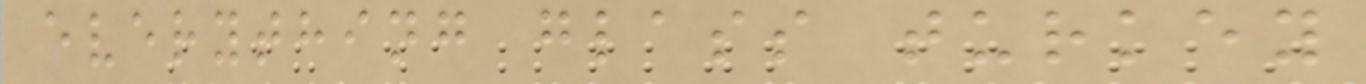everything glass turkey
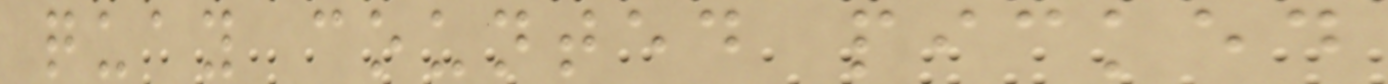quay counted picked
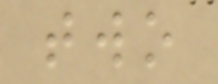two
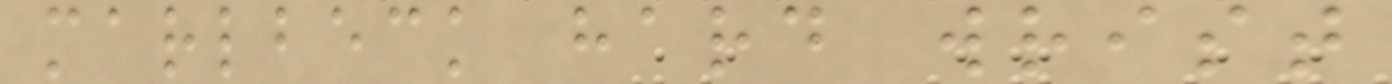marlbeck hard wrist
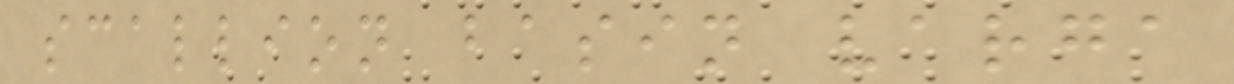scallion basin varga
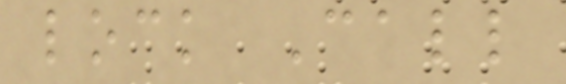lock Call
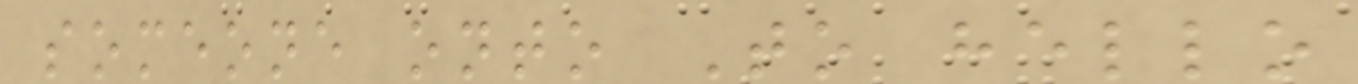someone onto To hello
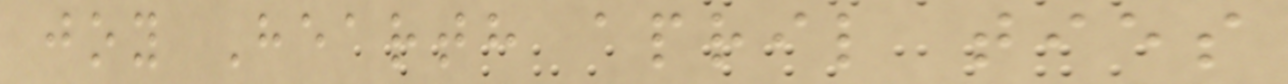joy Hearth april ties
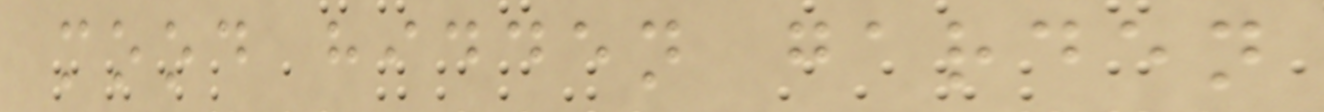mood hidden garden
